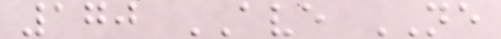170 AVE NE
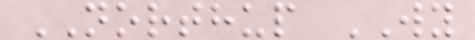NORTHUP WY
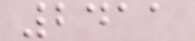2411
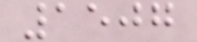1507
